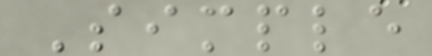Simple
